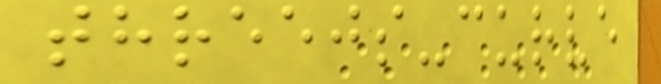threejs-curve
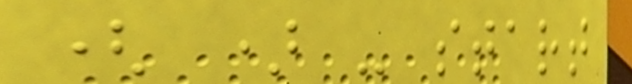( ) - start
